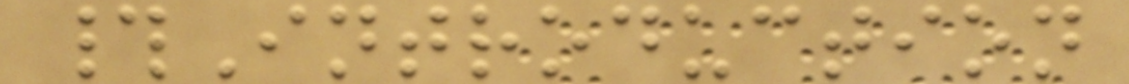#Introduction
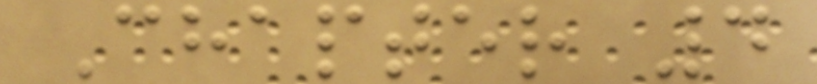Chapter 4
